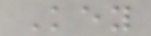Key
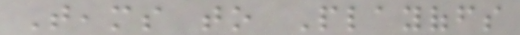Teams to Playoffs
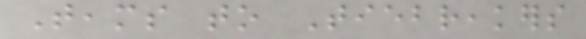Teams to Tiebreakers
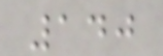140
